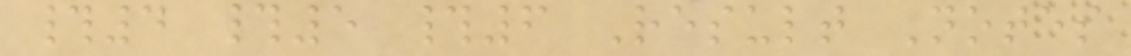#4 #5 #6 Result Notes
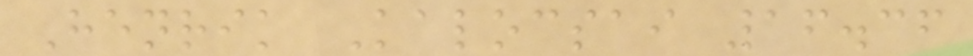Henrik Kalocsai 16.36
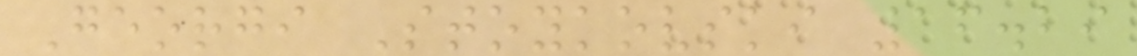Georgi Stoykovski 16.29
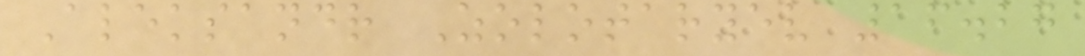Aleksandr Zolotaryev 16.27
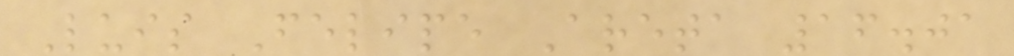Luis Felipe Areta 16.01
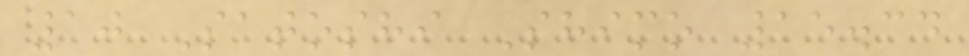10 Satoshi Shimo 15.34
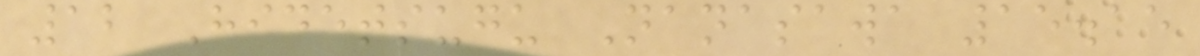12 Hidetsugu Nanasawa 15.15
